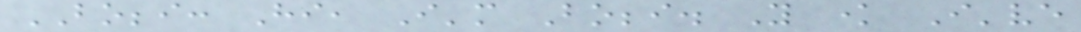BOBBI: Hi, I'm Bobbi. You know I've
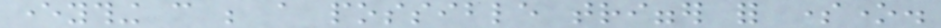everything can be a possible trigger for someone.
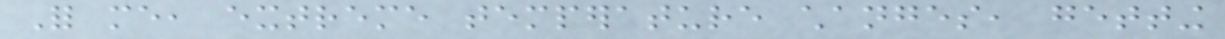For me, extreme temperature changes, getting
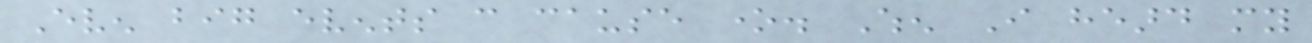Even big events can cause one. When I heard my
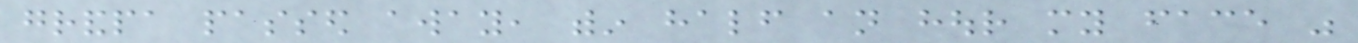grandpa passed away, within half an hour my face was
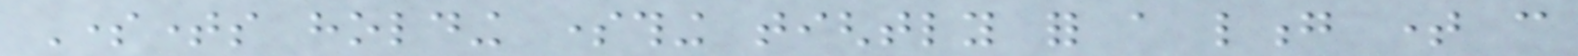Sometimes holding something tightly for a long time can
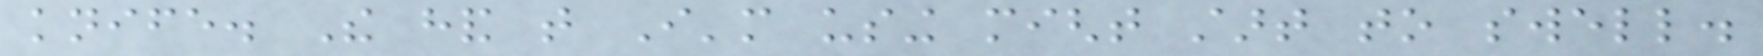knife. The hand that I'm using might start to swell.
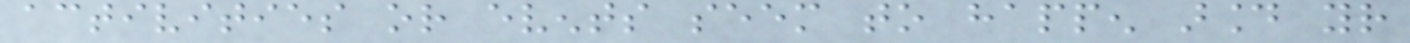activities or events seem to happen around your
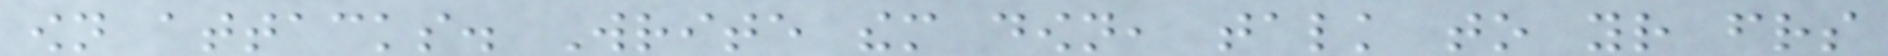own attacks. Write them down, talk to your friends
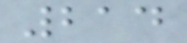214
